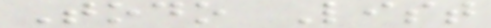Todo List
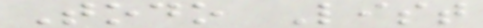Todo List
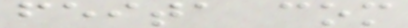feita com
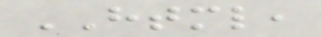HTML,
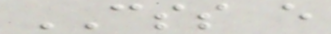CSS e
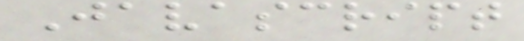Javascript
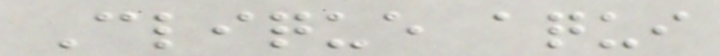Clique aqui
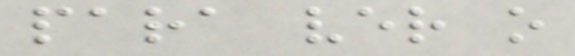para ver o
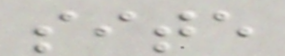site
